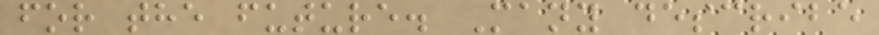for the future. Many describe
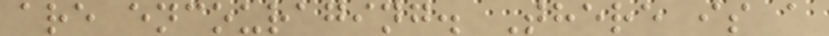are encouraging. There is a
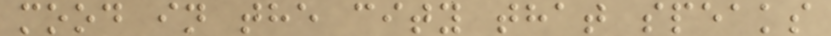mood in the city that speaks
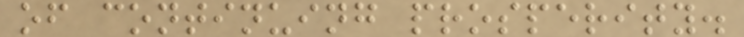of continuing prosperity.
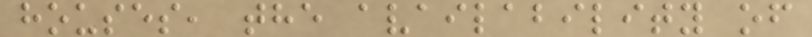houses, the availability of
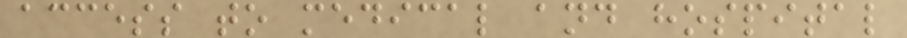access to medical and hospital
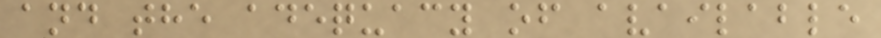and the adequacy of available
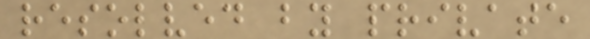resolved by private
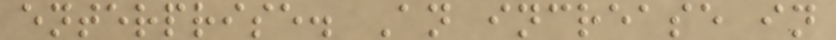enterprise. An increase in
